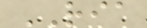RIA
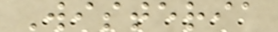Wisteria
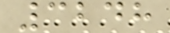3248
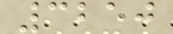3250
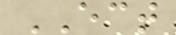ECT
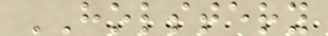HOLSTERY
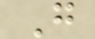G
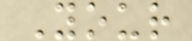Your
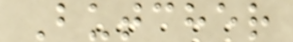Butcher
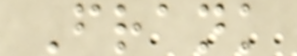Frank
